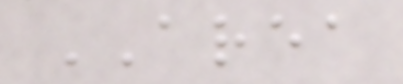AREA
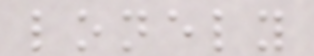lonely
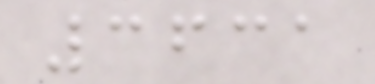3631
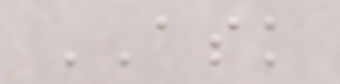ASK
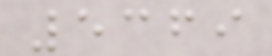5369
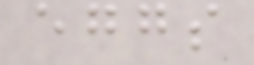eggs
